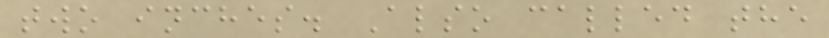two inches. Also called the
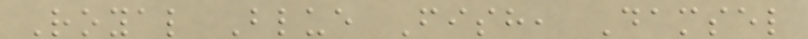Royal Blue Fish, Damsel
